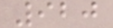920
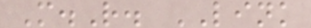M.R. LINK
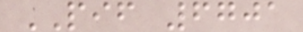PIF 6701
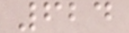624
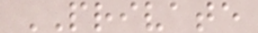PRIVATE
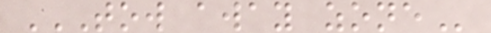TOW AWAY ZONE
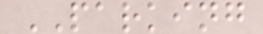PARKING
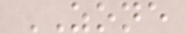ZONE
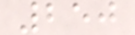250
